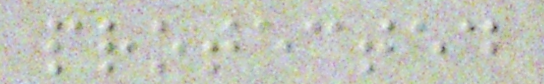protected
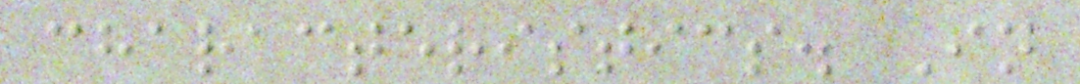characteristics. In
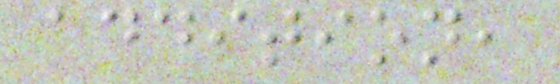addition,
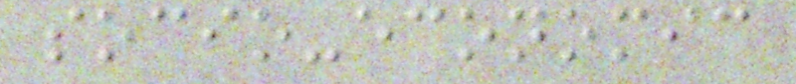socio-economic
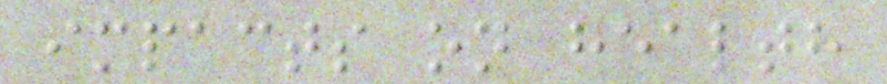impacts on health
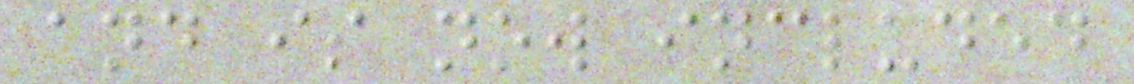and is now included
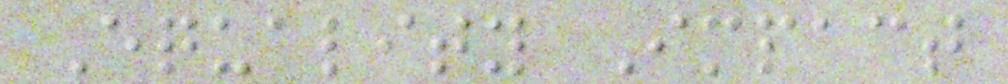Equality Impact
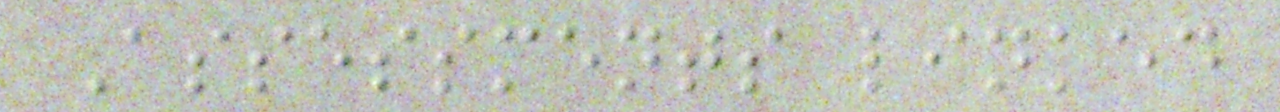Assessments linked
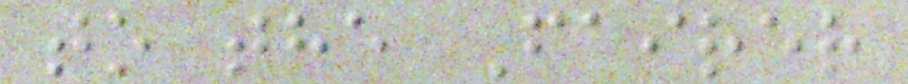to the Fairer
